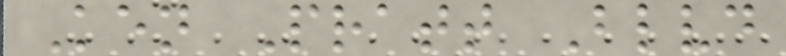Ken Pratt Blvd
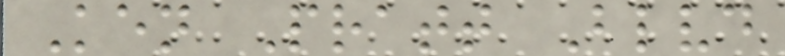Ken Pratt Blvd
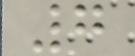7
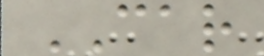CAR
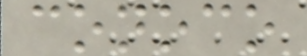conoco
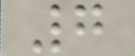7
